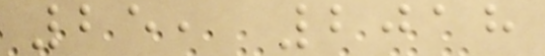25, 2018
